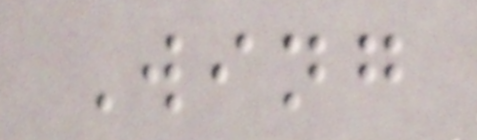Wing
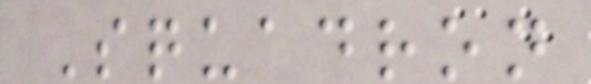Squadron
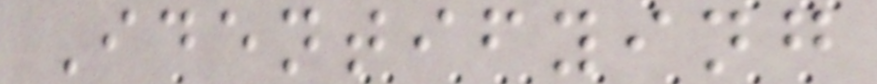Identifying
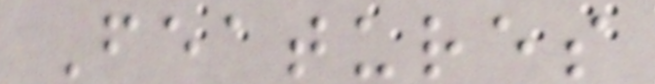Features
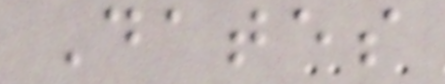Dates
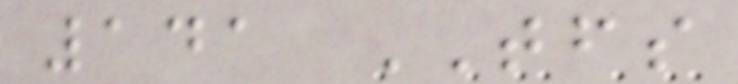141 TFS
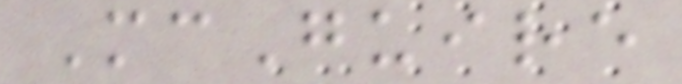McGuire
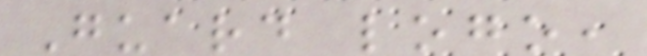Guard logo,
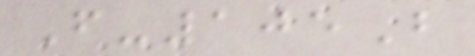F-105B
